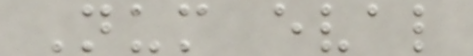Num eval
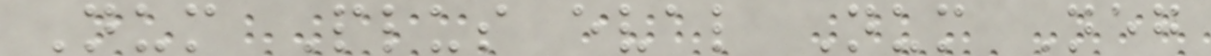Num Plus eval Num Neg
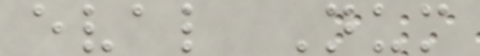eval Num
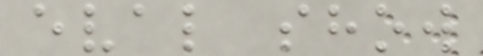eval show
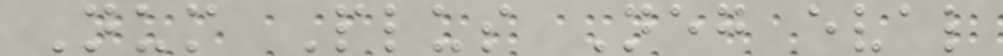Num Plus Neg eval
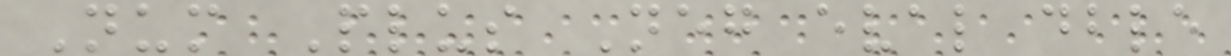Num Plus Neg eval dble
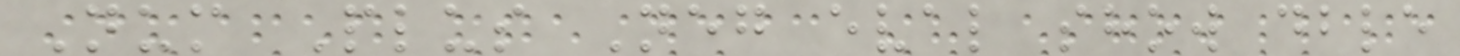Num Plus Neg eval show dble
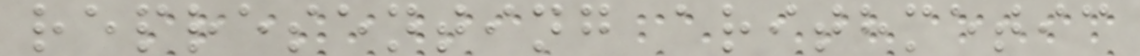representing arithmetic
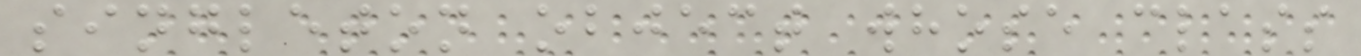singleton object whose class
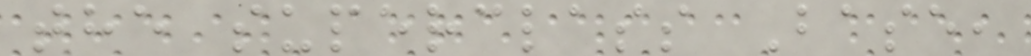the superclass Base,
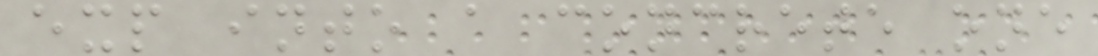exp into a concrete one
